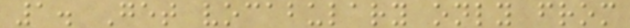1. Get vocabulary only from
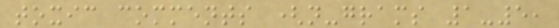toxic comments (n-grams 1-5,
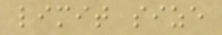limit size
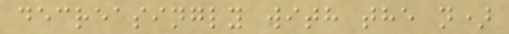decreasingly with the n)
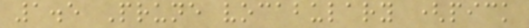1.5 Prune vocabulary (pick
